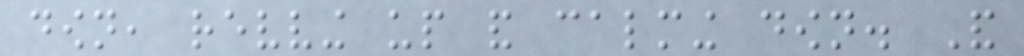down, revving up and calming down. And
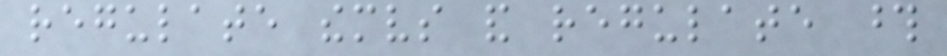regulate themselves and regulate those
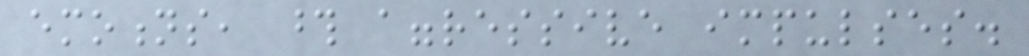emotions, those aggressive impulses.
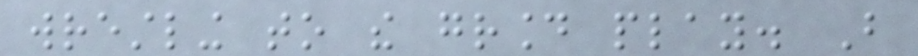wrestling to the ground play. But
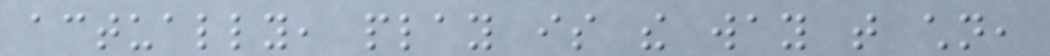actually, play is the way that children,
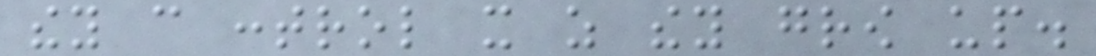they can control it as they grow up.
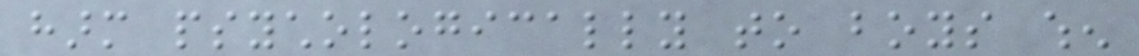harm psychologically to boys when
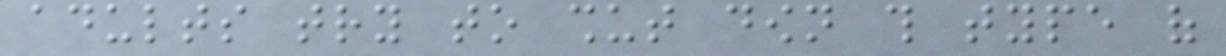adults try to shut down this type of
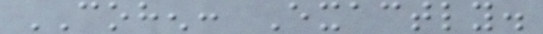COHEN: Exactly.
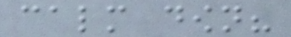calm down?
